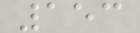153
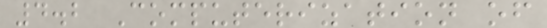4.2 Computerization of
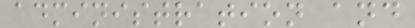administration and
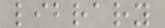library
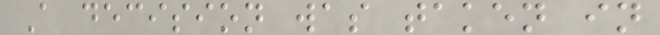A decision was taken in
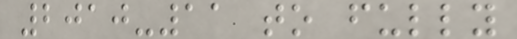2010-11 to fully
